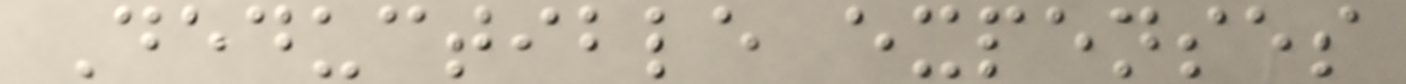Deductible expenses
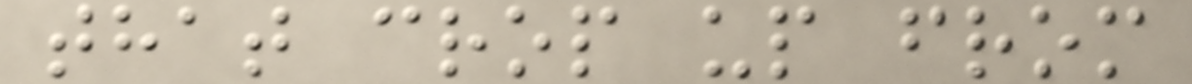that crop up from
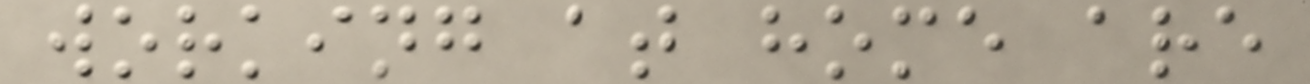working at home are
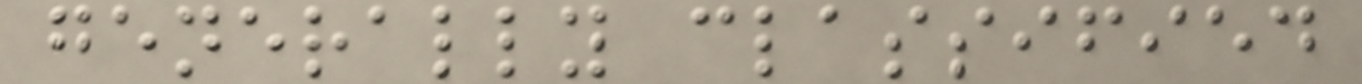generally classified
